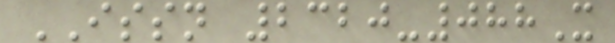ISSN 2320-088X
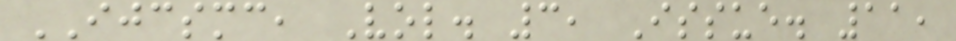IJCSMC, Vol. 3, Issue. 11,
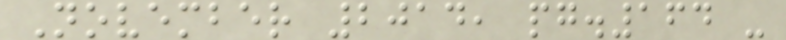November 2014, pg.164 -
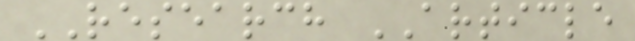RESEARCH ARTICLE
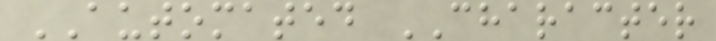AUTOMATED CHARACTER
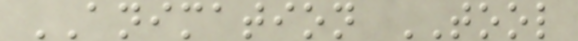ANIMATION TOOL
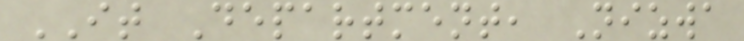IT Department, Nizwa
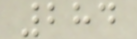284
